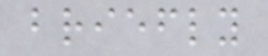briefly
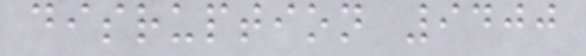disruption 9400
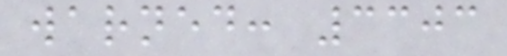warned: 3303
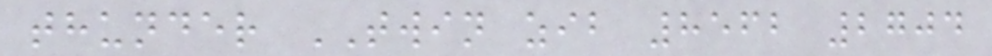thunder TWIN zib 8562 2704
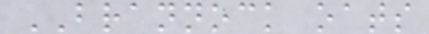BRANNOCK oats
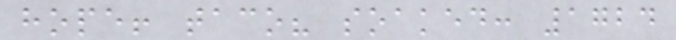hope! taco? soaked: 1724
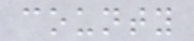county
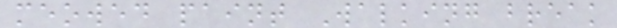meowed paint Walking break
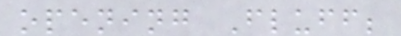opening Fluff;
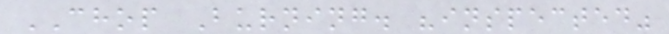CHOP Burning. "inspected"
